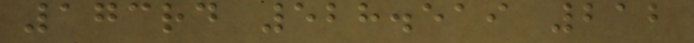173rd 528.519 212
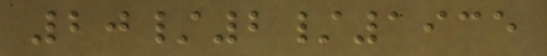20/2/1935
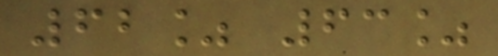62% 63%
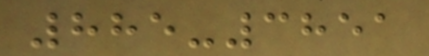885-3851
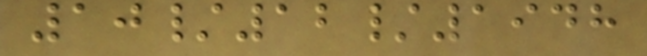10/12/1948
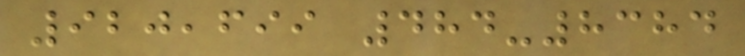920,699 484-8384
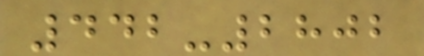442-2802
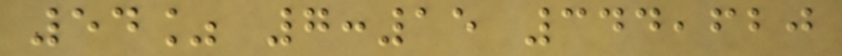54% 7:15 344,620
